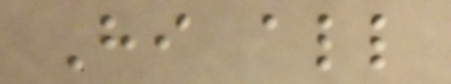Hi all
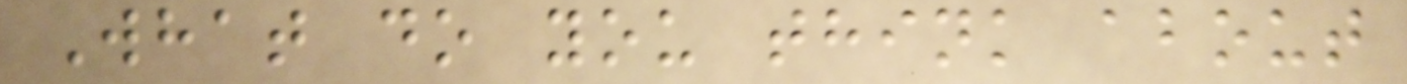What do you think about
